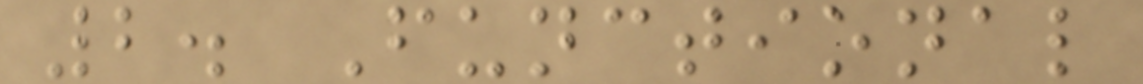2. Functional
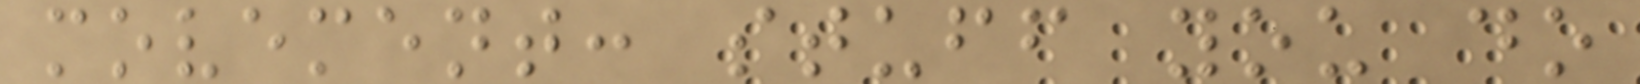movement: stuff you do
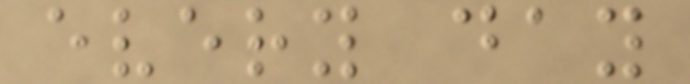every day
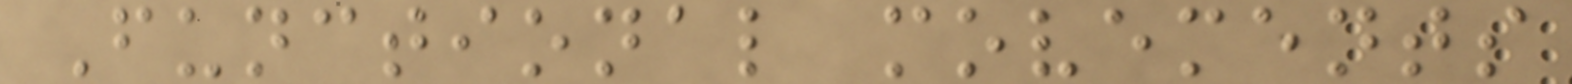Functional movements
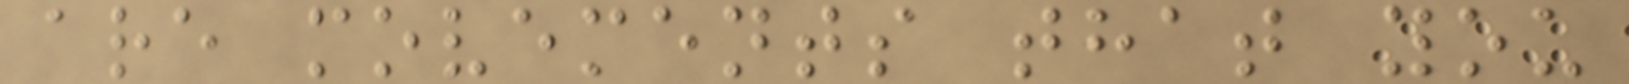are movements that you
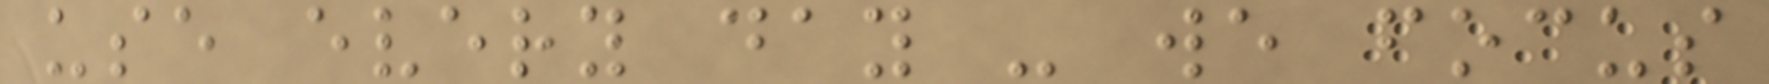use every day - we focus
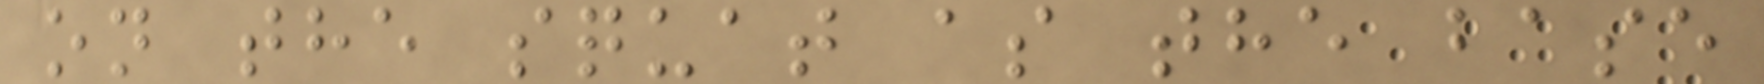on the squat as the base
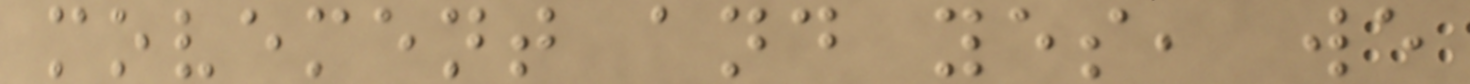movement and yes, we
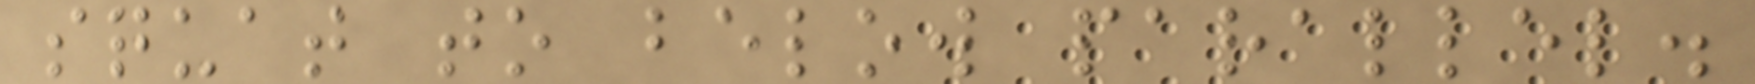squat to below parallel.
